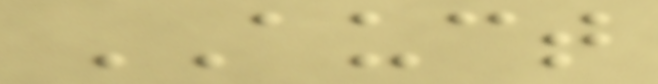AUCT
